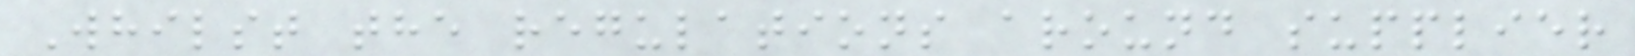Whilst the regulations around supplier
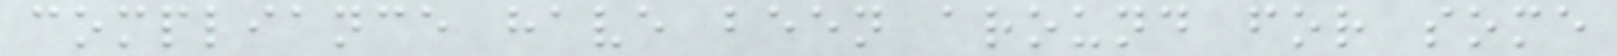compliance have been around for some
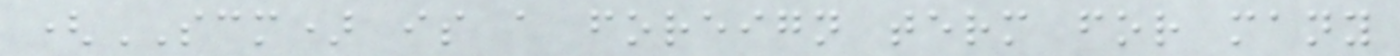(SCM) is a foreign term for many
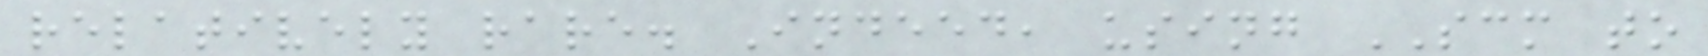relatively rare. Indeed, using SCM to
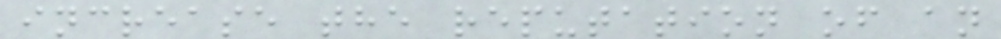increase the reputation of an
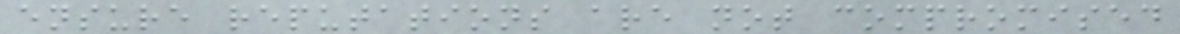ensure reputations are not compromised
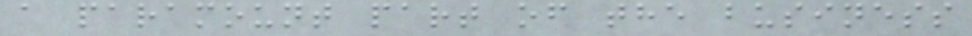a paramount part of the business
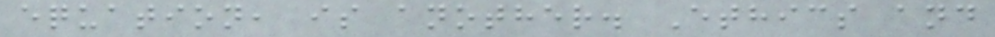equation, is another. Ethics and
